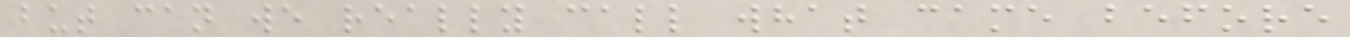but can we really call what came before
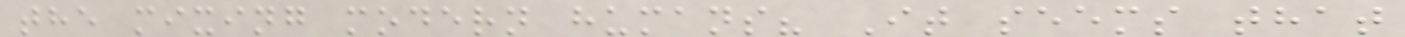the mixing modern humans? It seems that
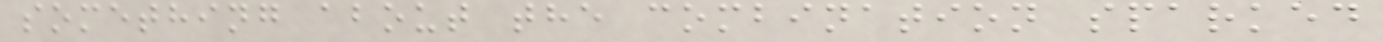something about the combination sparked
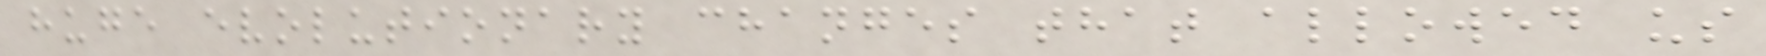huge evolutionary changes that allowed us
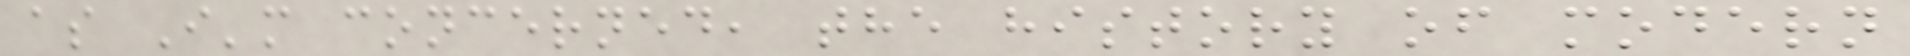as I'm concerned, the history of modern
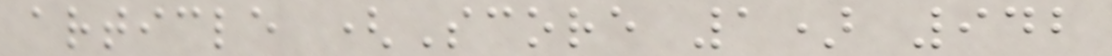article (Score 1) 942
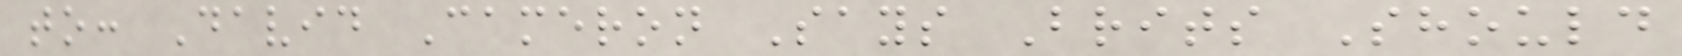to: David Cameron Says Brits Should
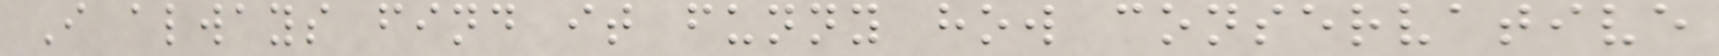I always find it funny how conservative
